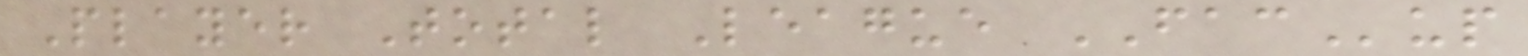Player Total League FACup
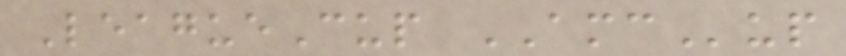LeagueCup AMCup
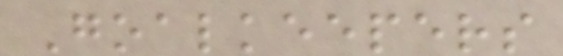Goalkeepers
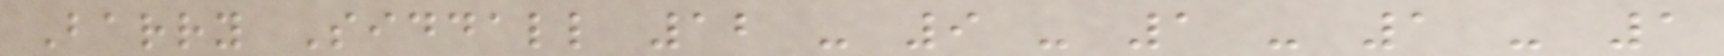Barry Siddall 12 - 9 - 1 - 1 - 1
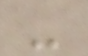-
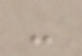-
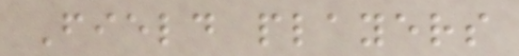Field players
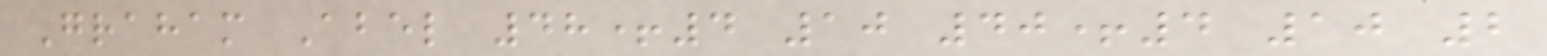Graham Abel 48+4 10 40+4 10 2
